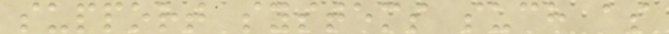support systems such as
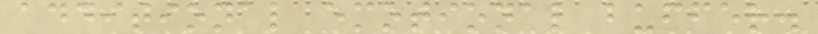additional emotional buffer.
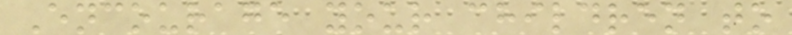Encourage your children to
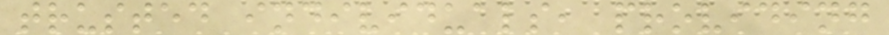trusted individuals, providing
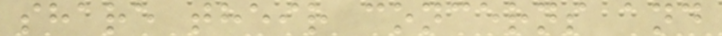share their concerns and
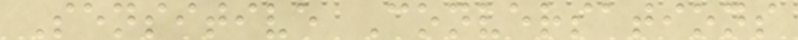Sensitive Conversations
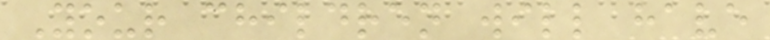Your children will have
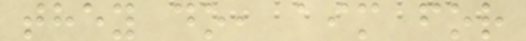they do, aim for
